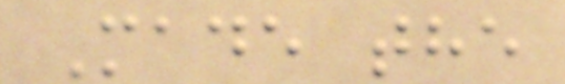Made the
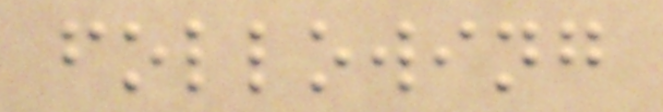following
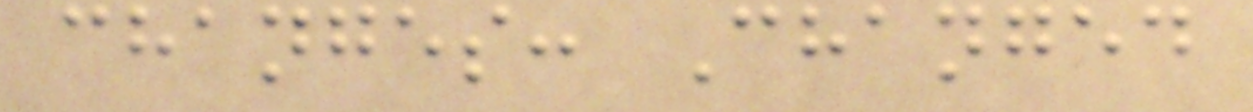changes: Changed
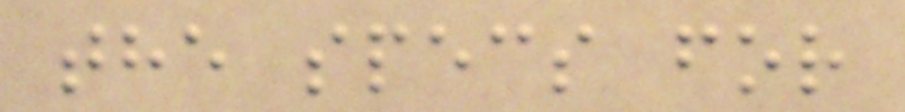the specs for
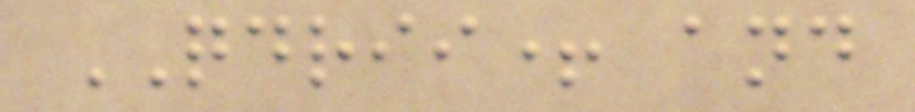QDRII+ and
